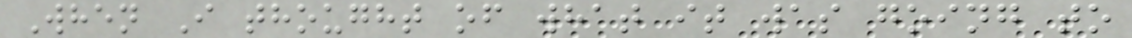When I thought of what it was going to
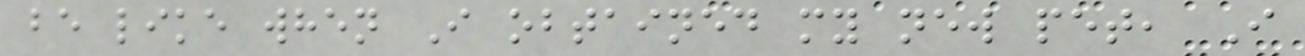be like when I obtained my new pet, I
